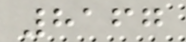8167
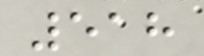518
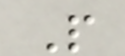P
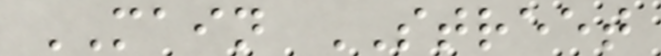MAIN STREET
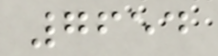7654
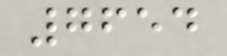7654
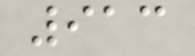913
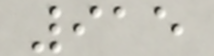915
